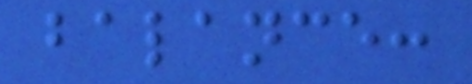balance:
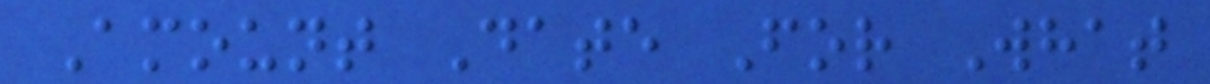Amount Date For What
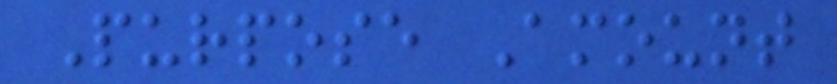Purpose Amount
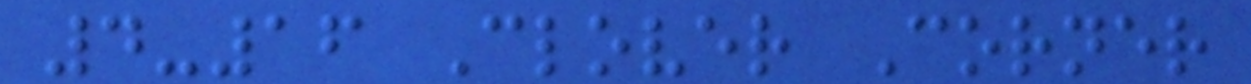4-16 Clover Corner
